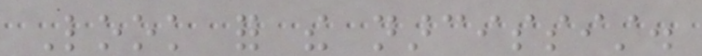Look for the narcissist.
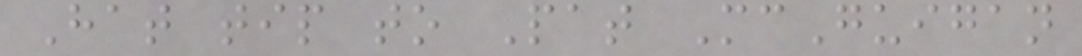Hat tip to Pat McGuigan
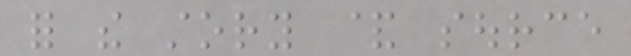for the story & source
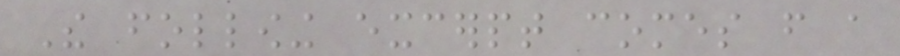The following excerpt comes from a
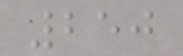250
